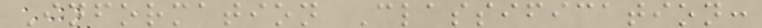Information Classification:
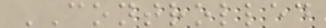CONTROLLED
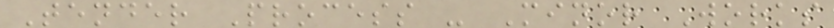Tender Process - Minor Works
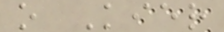o Kier
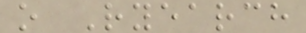o Ryearch
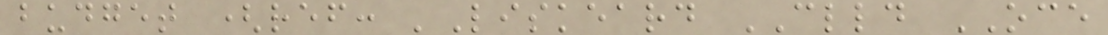budget (ref: 'Liskeard CLLD OCE
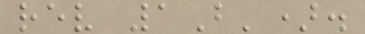rev 1B').
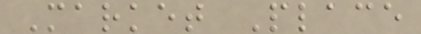Market Place
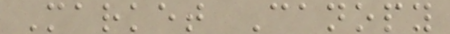Market Canopy
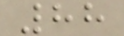88
